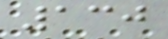130
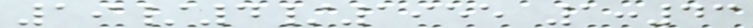19/4/1955 1:43
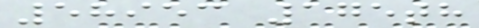58953 175th
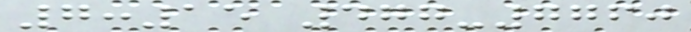7:15 477-7760
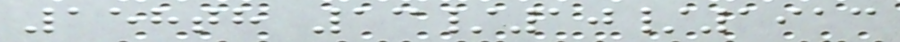158th 13/10/1913
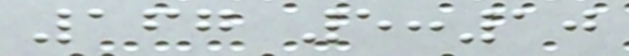167 5:10
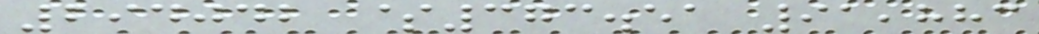294042 $373.51 91,883
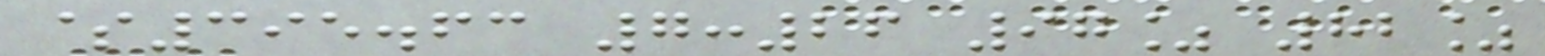$395.63 7:26 97% 82%
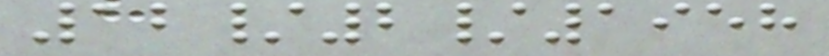12/2/1958
